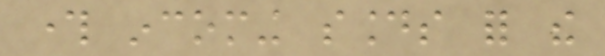through incoming sounds for the
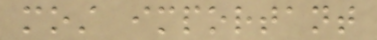most important
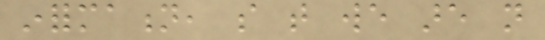information, so that we are not
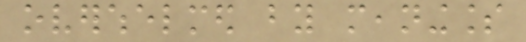overwhelmed by meaningless
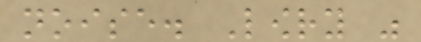noise. Lowry was
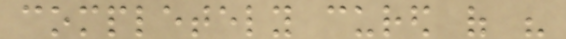completely cured of his
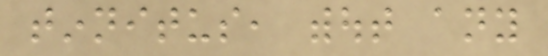tinnitus, without any
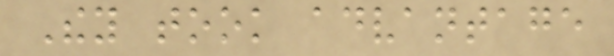They took advantage
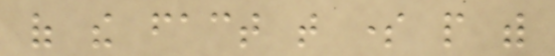of the fact that some people with
